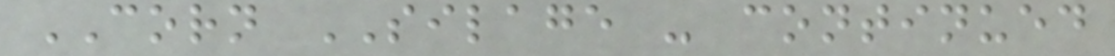CORN SILAGE - continued
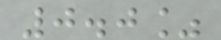0.0%
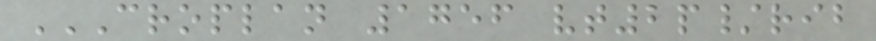CROPLAN 1756 VT2P/RIB
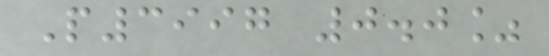P3997 0.0%
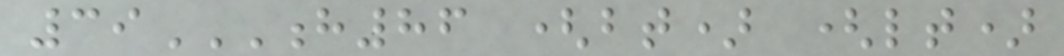39H86 (BT) (LT)
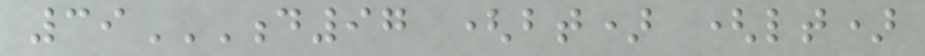39D97 (BT) (LT)
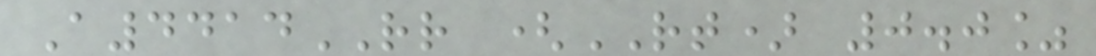A4414RR (RT) 0.0%
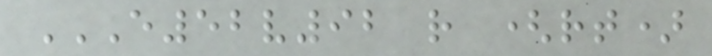E52V92 R (RT)
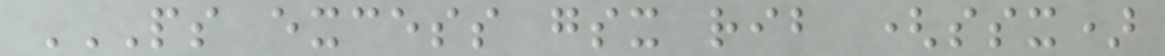PS EXCESS GSX RIB (SSX)
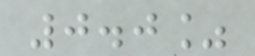0.0%
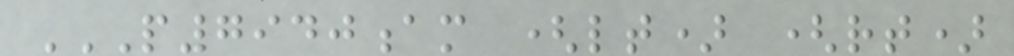P7940AM (LT) (RT)
